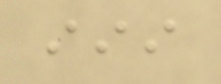iii
